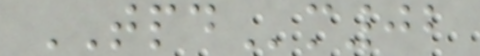TPDm02
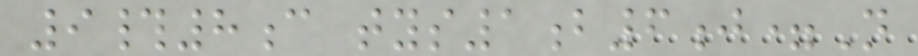9#8c tys1b6j=N
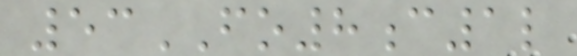53FO8c1l
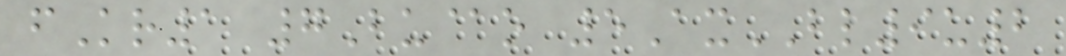fKr1 7Bu@o 5AxBL9u2
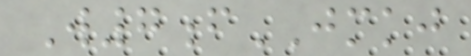W7fJMKJ
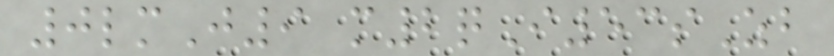0lmJ9 m2qI53sZb
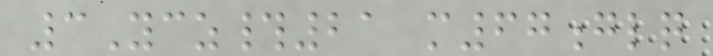3Ycz#21 m67glq
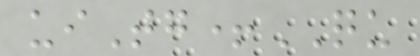uiTg+QU
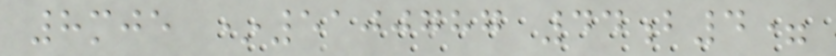8mje *5100787 44b4=
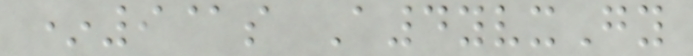*9@s A4yvxGy
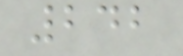242
